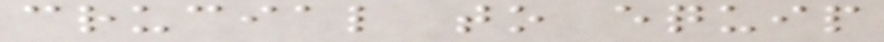crucial to equip
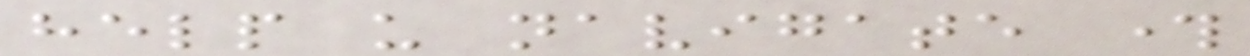help us navigate through
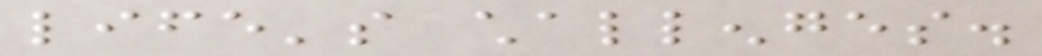life's challenges.
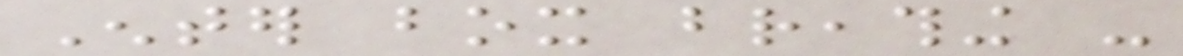Enter box breathing -
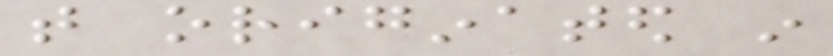that originated in
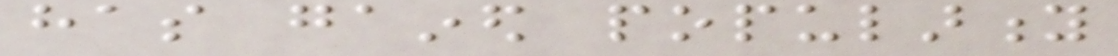has gained popularity
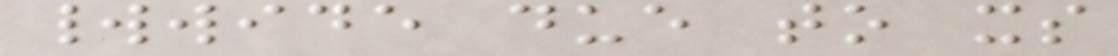worldwide due to its
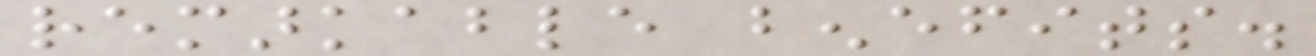remarkable benefits.
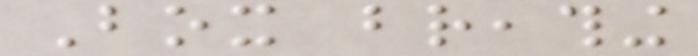Box breathing
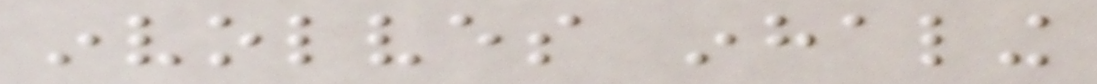involves inhaling
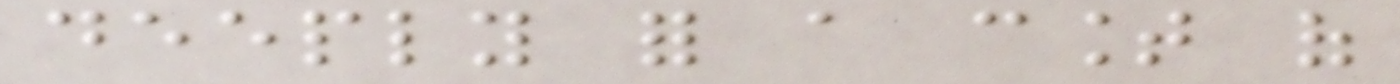deeply for a count of
